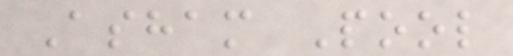Asham Pool
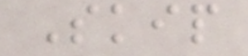Skip
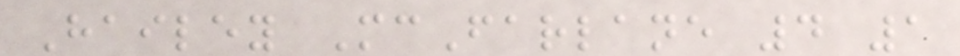Hailey McFarlane 4 1
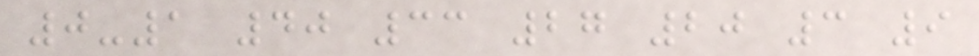0-1 40 33 27 20 3 9
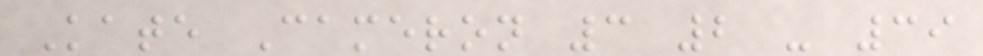Kate Cameron 3 2 - 39
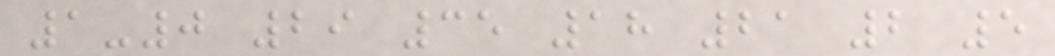1-0 29 35 18 21 2 5
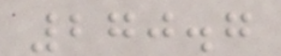270.7
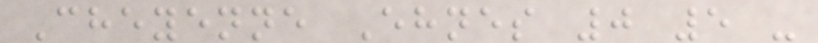Cheyenne Ehnes 0 5 -
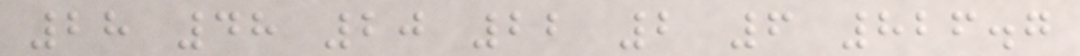28 48 20 22 2 6 826.7
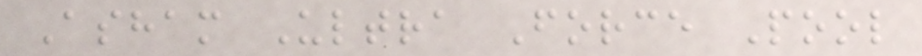Asham Ultra Force Pool
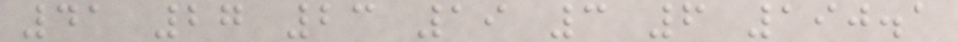41 27 23 19 3 6 190.1
